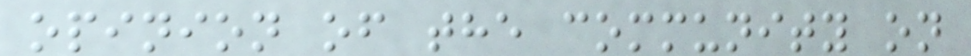opinion of the community on
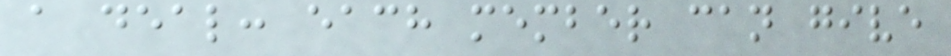a deal: each member can give
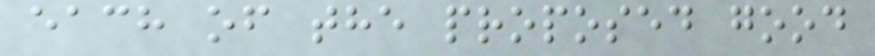each of the proposed good
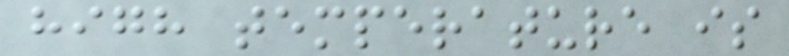high temperature is
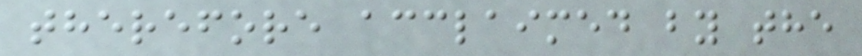therefore acclaimed by the
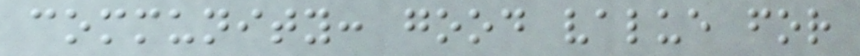community: good value for
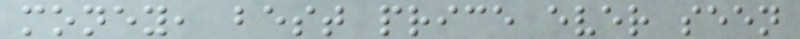money, best price ever seen
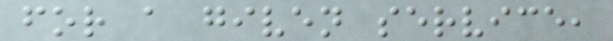for a given service,
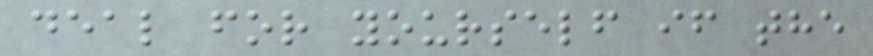deal for yourself if the
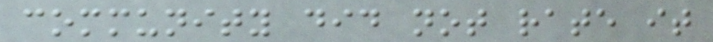community did not rate it
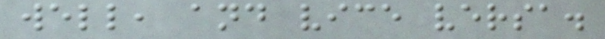well, and vice versa.
